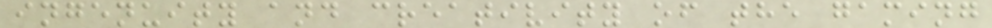ingenuity and creativity of the gaming
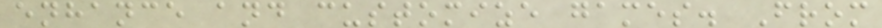enhance and customize games. From
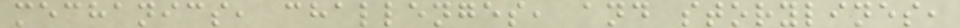mechanics, challenges, and storylines,
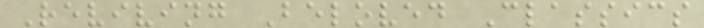Reviving Beloved Classics
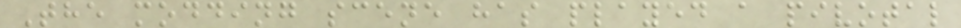The modding scene has played a pivotal
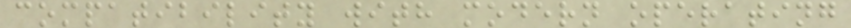compatibility with modern operating
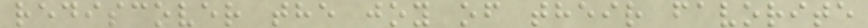rediscover the joy of their favorite
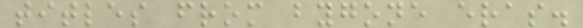titles from bygone eras.
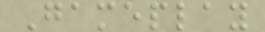Gameplay
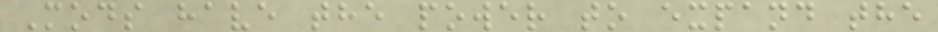Mods have the power to expand the
